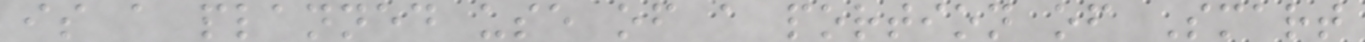is a planned use of a portion of Smart
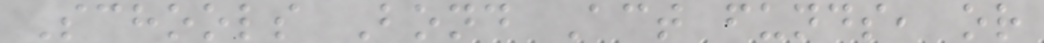Schools Bond Act funds, or
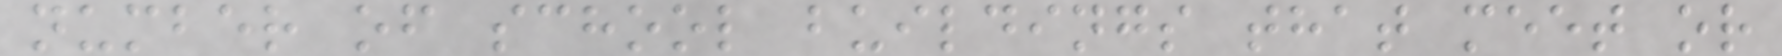number of school buildings that meet or
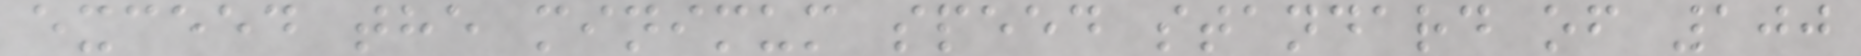exceed the minimum speed standard of 100
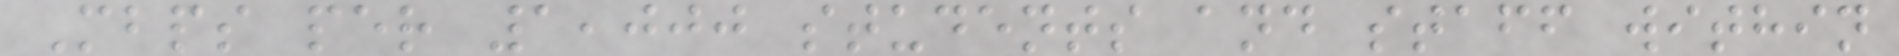Mbps per 1,000 students and staff within
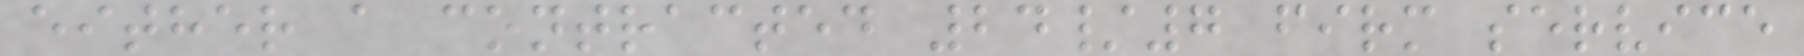either a contracted 24/7 firm service
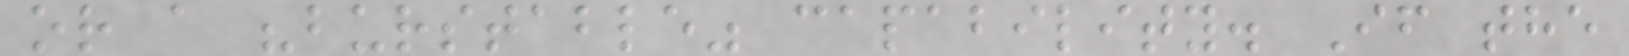or a "burstable" capability. If the
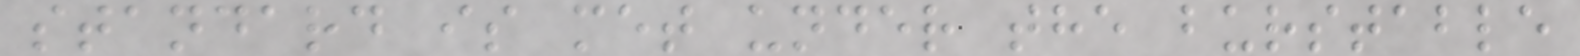standard is met under the burstable
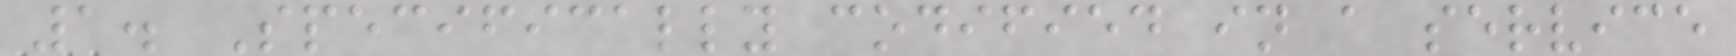1. Specifically codified in a service
